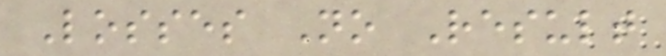Losses No Result
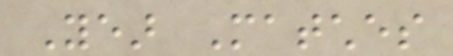Year Matches
